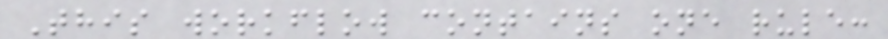This workflow contains one rule:
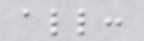all:
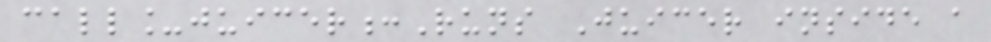call_juicer:Runs Juicer inside a
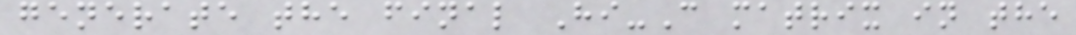generate the final Hi-C matrix in the
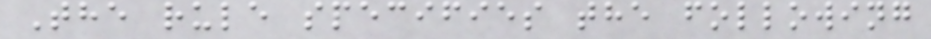The rule specifies the following
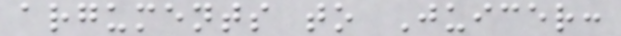arguments to Juicer:
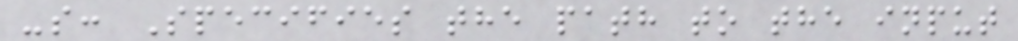-s: Specifies the path to the input
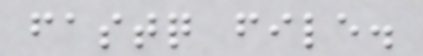fastq file.
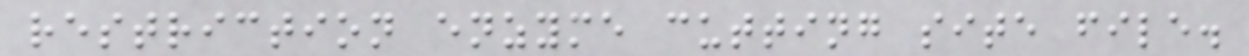restriction enzyme cutting site file.
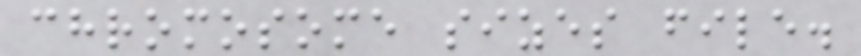chromosome sizes file.
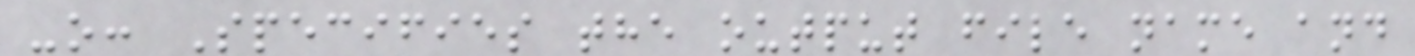-o: Specifies the output file name and
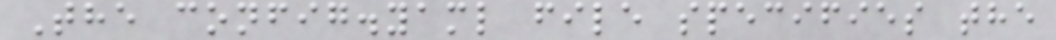The config.yaml file specifies the
